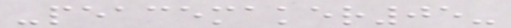-peacemaker05-
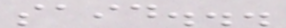said...
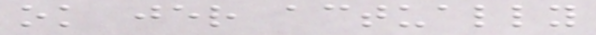ok jer actually
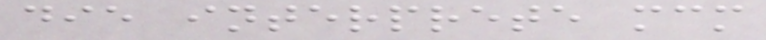die interprete mcm
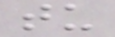tu
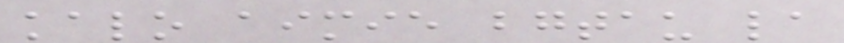kalo aimie bgtau la
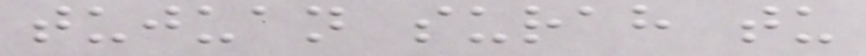tujuan surah tu
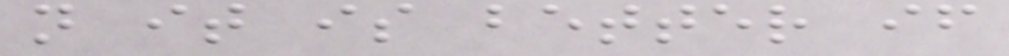n it is better if
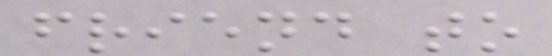friend to
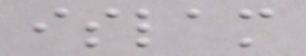islam
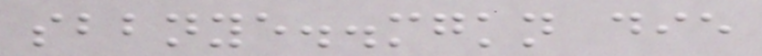sbbnye..mgkn die
